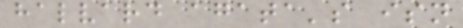halvard agata's isn
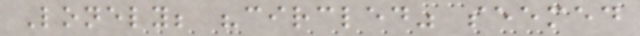Lonely; "circled" seemed
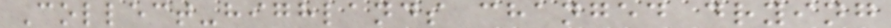Collect-highlands changed drying
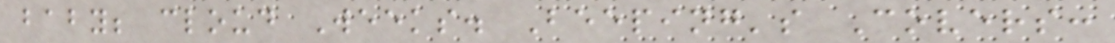baby; cloud Weeks. Beeping's Covers:
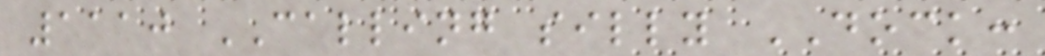1110 CALLING silly DOCK:
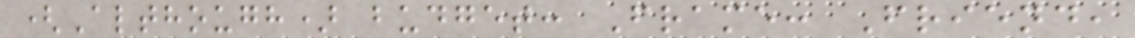(Although) budget: Frame: Friend,
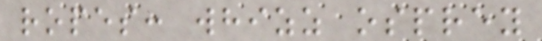ropes: whizz osprey
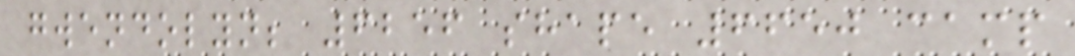gwendolyn; 6256 shape 6650 camp
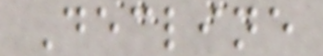Decline
